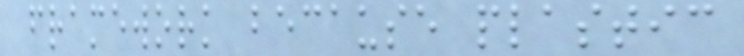framework because plastic
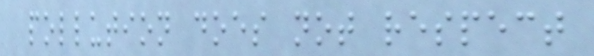pollution does not respect
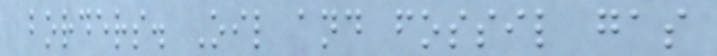borders. Oil and fossil gas
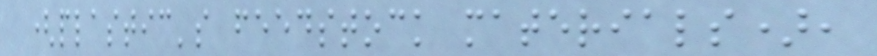(plastic's feedstock materials),
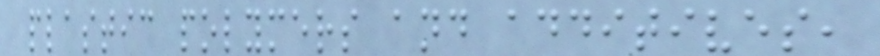plastic polymers and additives,
